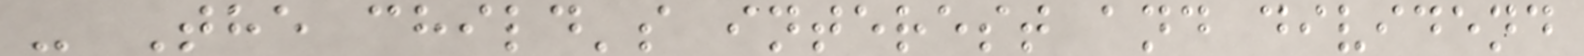- The child's interest and dividend
